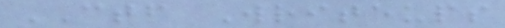CTF Writeups
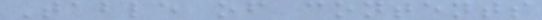Table of contents
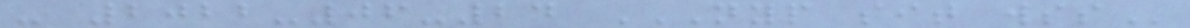- 2022-06-24 NYP SIT WSS
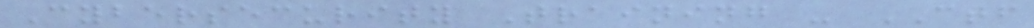Cybersecurity Training - CTF
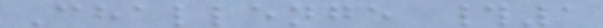Challenge #1
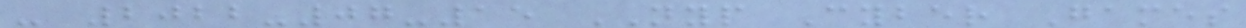- 2022-07-15 NYP Cyber Games
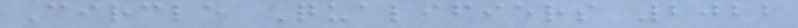Circle Qualifiers 2022
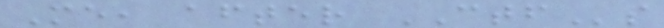Me, after CTFs
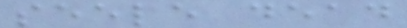seele dead
